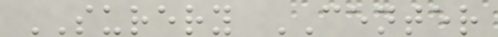SURERY CENTER
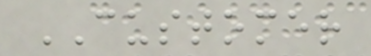CUSTOMER
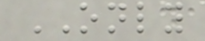ONLY
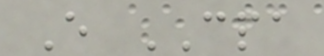E CPA
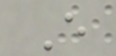E
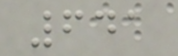641
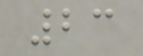23
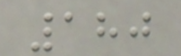180
